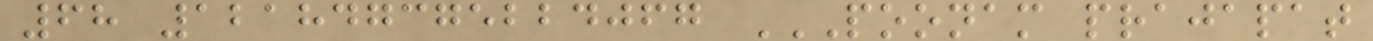68 121847375224067 POONAM PRAJAPAT
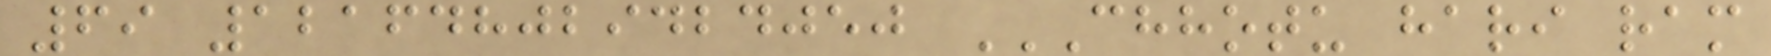69 121648029424050 CHHOTU HARI RAM
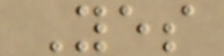Yes
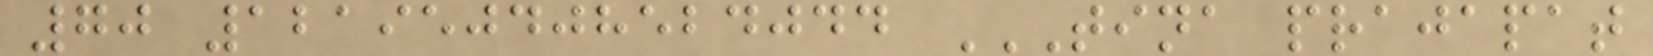70 121950408524044 TINA PRAJAPAT
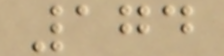174
